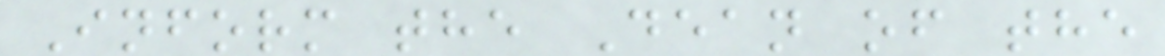Inform the Dean of the
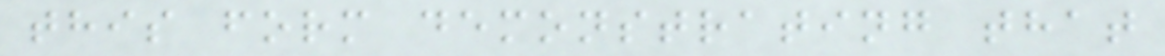this form demonstrating that
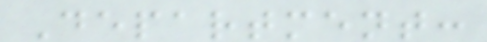Department:
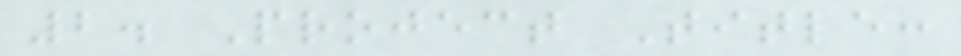2. Project Title:
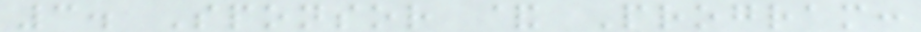3. Sponsor & Program:
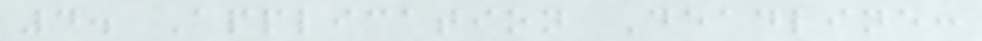4. Application Deadline:
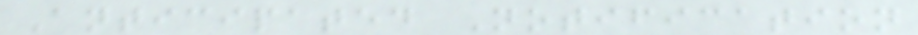Anticipated Notification
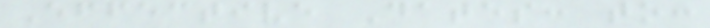Effective Dates: to:
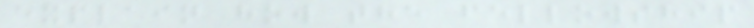explain how the fellowship
